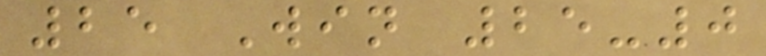25 Win 25-0
